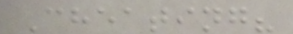Cheating?
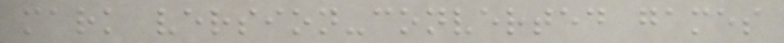mark version-converted games
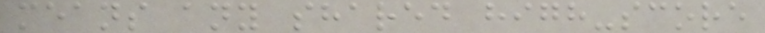means any shared high-score
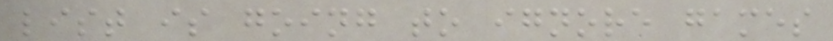list is going to ignore games
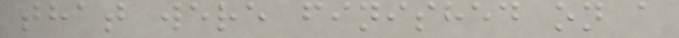that were finished on a
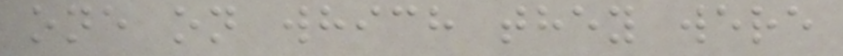one on which they were
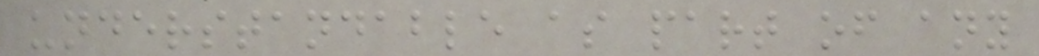understandable as part of any
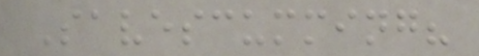Savescumming?
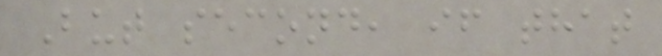But second, if that
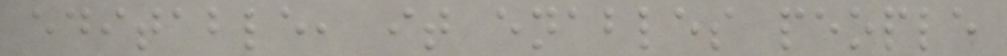editable, it enables people
